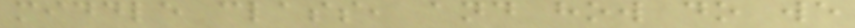middle class, and how do we
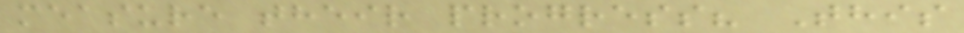measure their progress? This
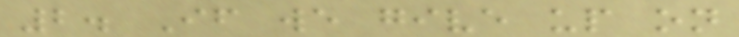2. If we give up on
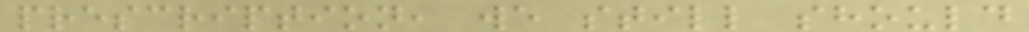prescription, we still should
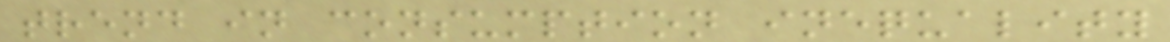trend in consumption inequality
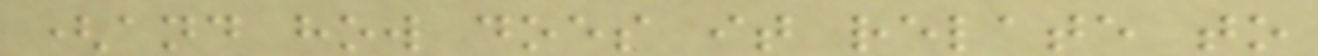(and how does it relate to
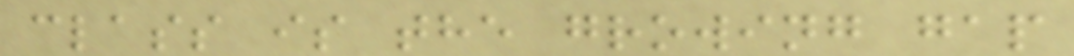class is the growing gap
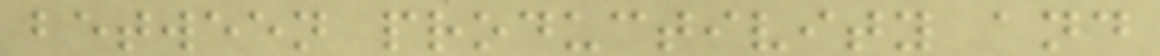between productivity and
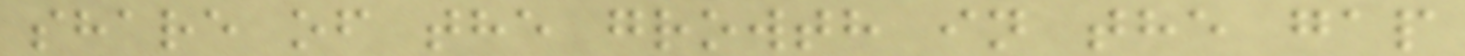share of the growth in the gap
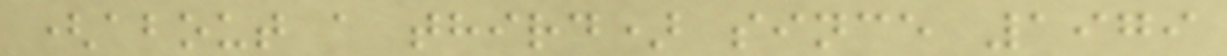(about a third) since 1979
